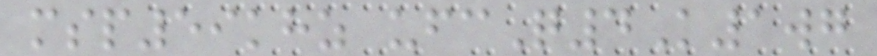msp59khz ufcQ4K1wg
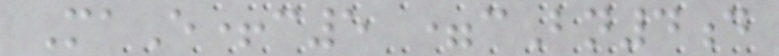MaE+c5 =cBn4d
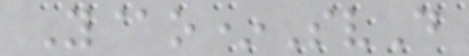Y@o*SvD
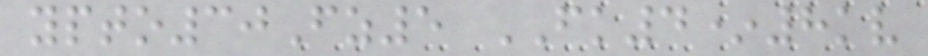ypto30Fz5 FK4*8kv
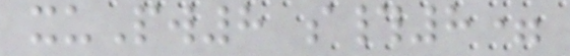xuPw8 s#8=
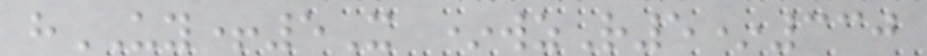hUY+5X *wzR5*330
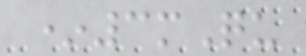*3mQu
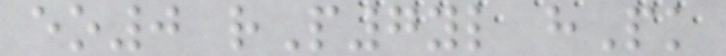eo0 rP7yl hPk
